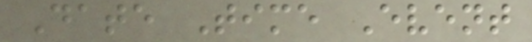Date Time Event
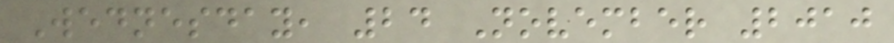Wednesday, 24 November 2010
